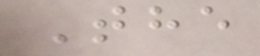The
